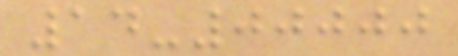14-00000
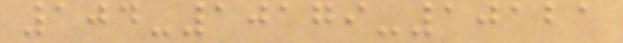104-10179-10121
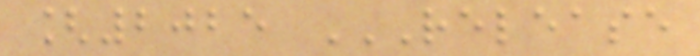[2025 RELEASE
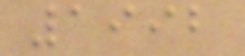1992
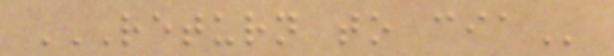RETURN TO CIA
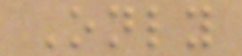Only
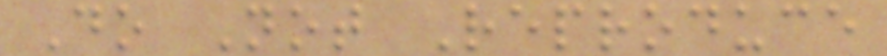Do Not Reproduce
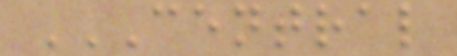CENTRAL
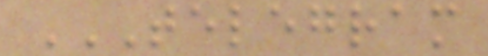TELEGRAM
